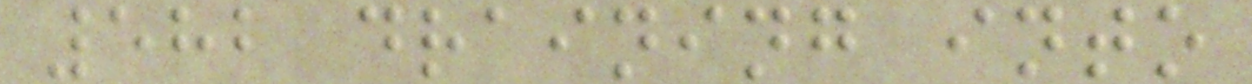582 draining into
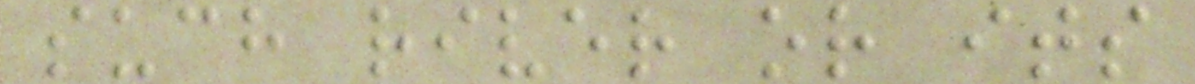such river or its
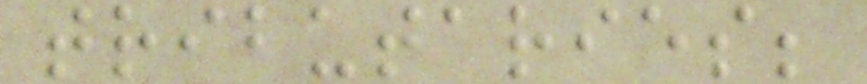tributaries;
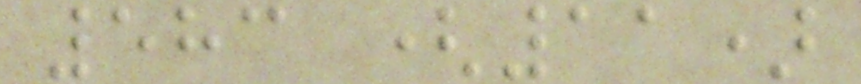583 (11)
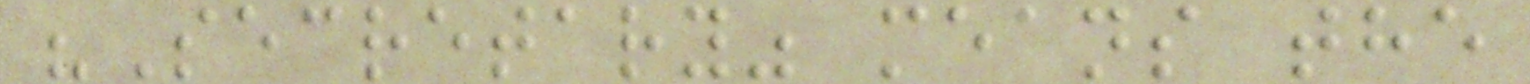"Secretary" means the
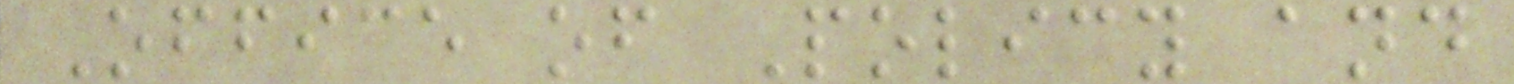Office of Policy and
